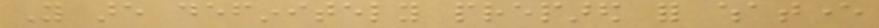You are definitely prepared for whatever
